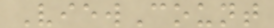ViewCount
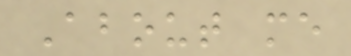About me
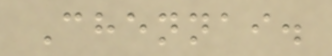Chennai.
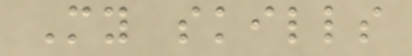My skills
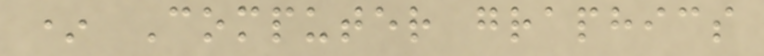* Computer graphics
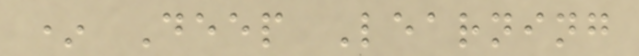* Deep Learning
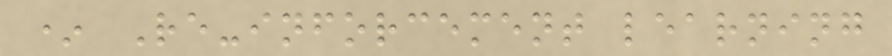* Re-inforcement learning
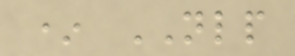* NLP
